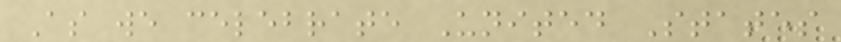As we celebrate United States
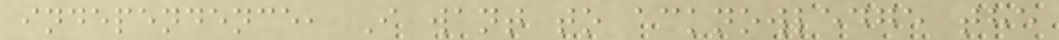independence, I want to acknowledge the
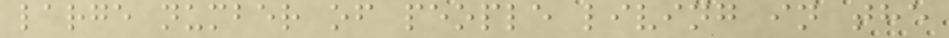large number of people living in the
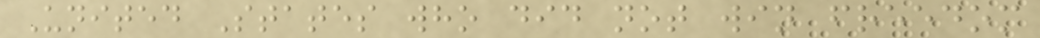United States who did not win freedom
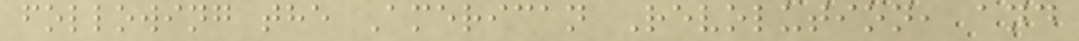following the American Revolution, and
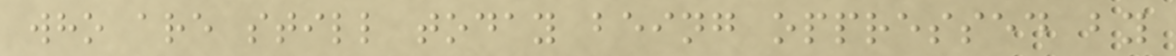who are still today being oppressed by
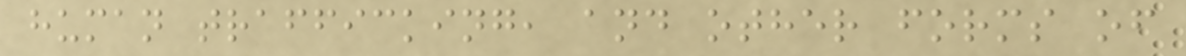human trafficking, and other forms of
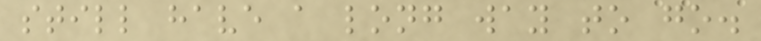still have a long way to go.
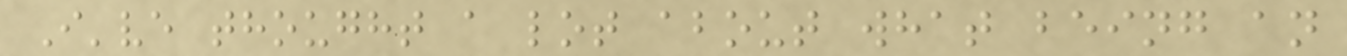I've thought a lot about what being an
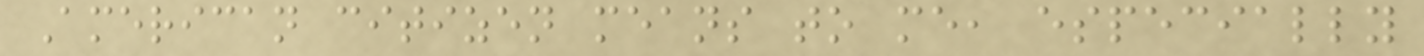American citizen means to me, especially
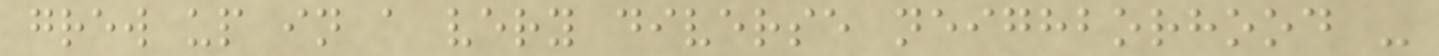grew up in a very diverse neighborhood -
